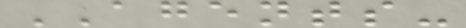AGENTS-
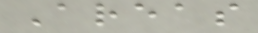Areas
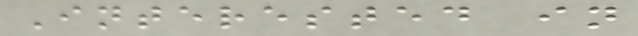Interested in
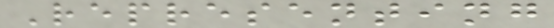Representing
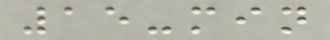15-min
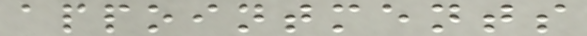appointments
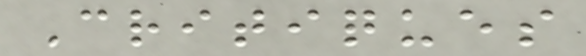Critiques
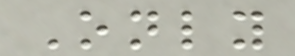Only
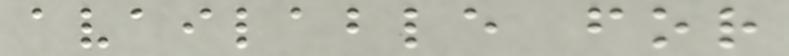available for
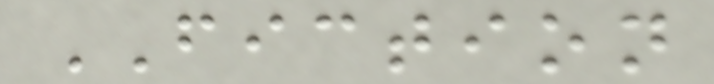FICTION
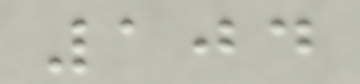104
